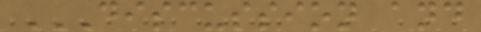DISCUSSION AND
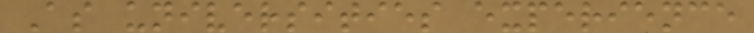As universities experience
